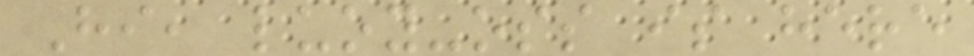Hi, luoy-oss is here
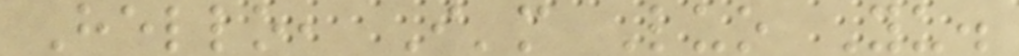Hello, I'm Luo Yu.
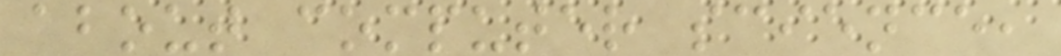about computer science,
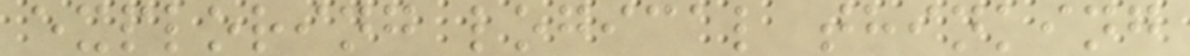exploring logical thinking
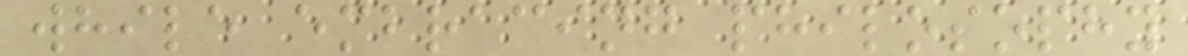while embracing philosophy
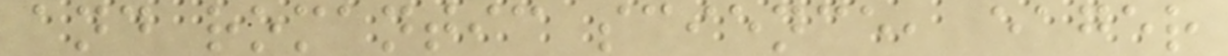and romantic science, eager
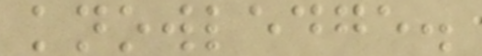knowledge.
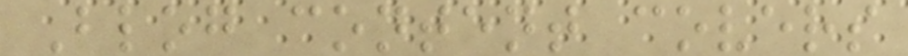Blog content covers
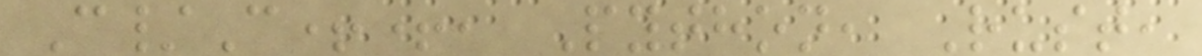C/C++, Python, Rust,
